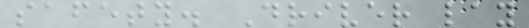safety. Driver lay
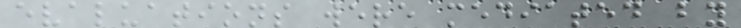evaluations were mediated by
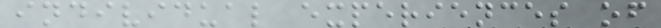individual experiences of
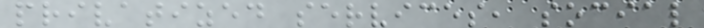privatized services, social
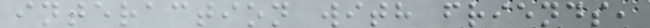interaction with friends,
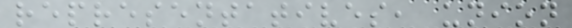representatives, union
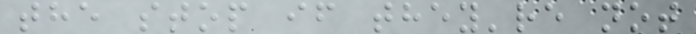the stop if they're not
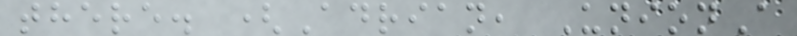there. (Adrian, UnionA
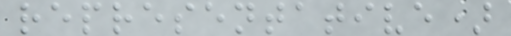representative)
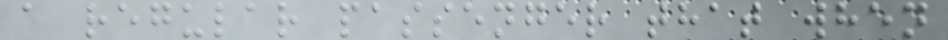a regular passenger that when
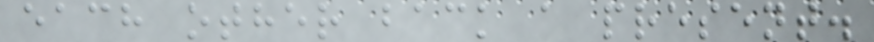each other back a present.
